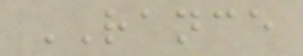RANCE
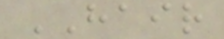HAIR
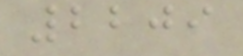2209
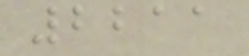2211
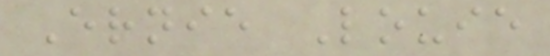Ernie Louie
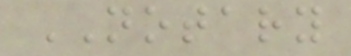NOTARY
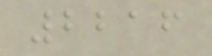2216
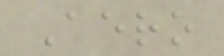Aero
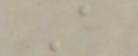A
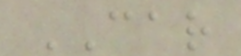CAR
